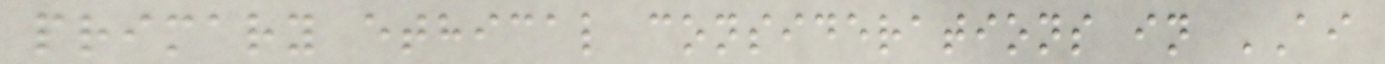primary ethical considerations in AI
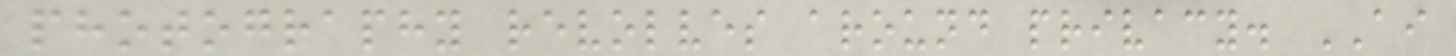photography revolves around privacy. AI
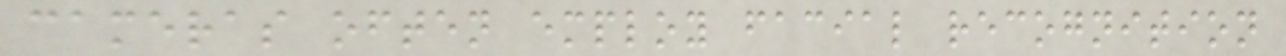cameras often employ facial recognition
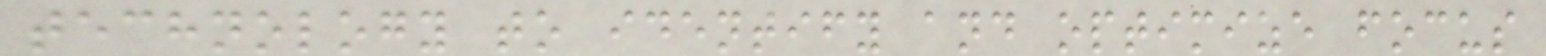technology to identify and optimize focus
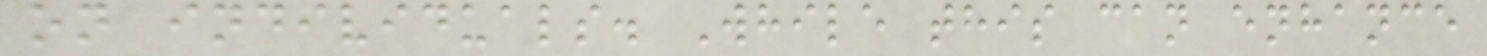on individuals. While this can enhance
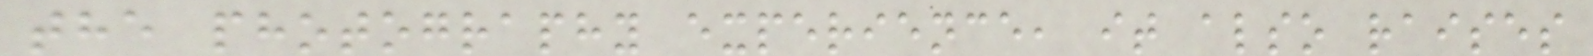the photography experience, it also raises
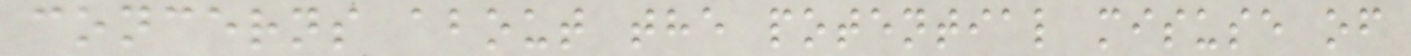concerns about the potential misuse of
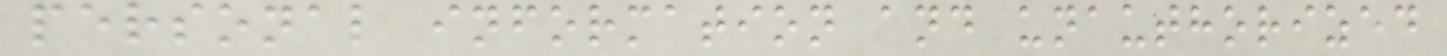personal information and unauthorized
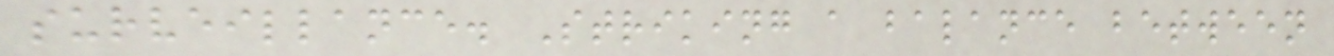surveillance. Striking a balance between
